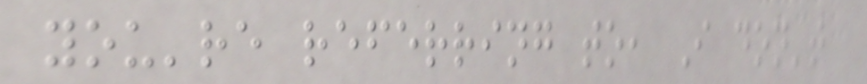you're referring to, I don't
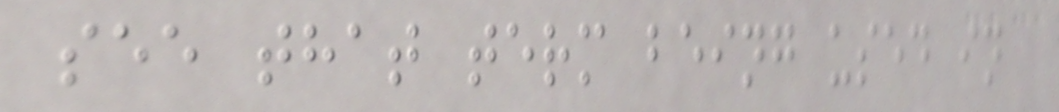see that term being used in
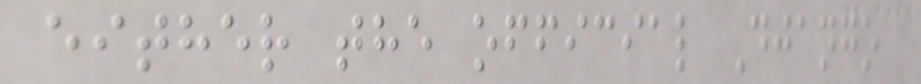either the official Django
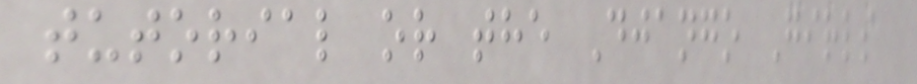tutorial or the Django Girls
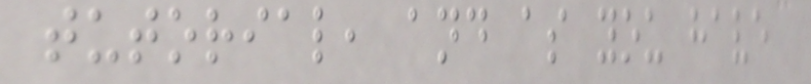tutorial, and as you have
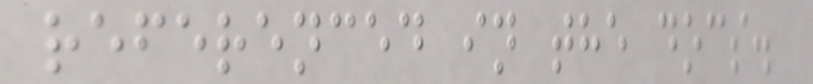referenced in the docs.
